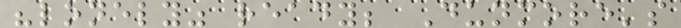"lonely" ready; Dunmore's
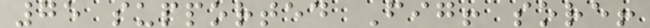75 supported Fig! sore!
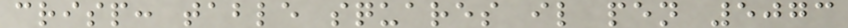crisp: table squares il pen 5073
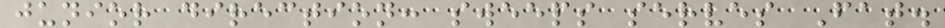junior direction: sweeps serves Fat.
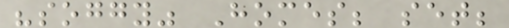"soggy" Homes; set;
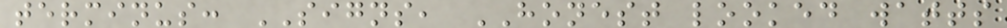terminus: SIGNS, HONEST looked watts
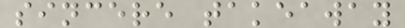sincere takeaway
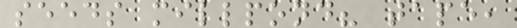seeds millpond? tape,
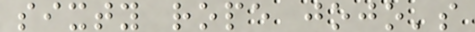sixty rope jojo's
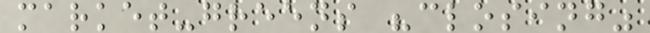market-greens "closing"
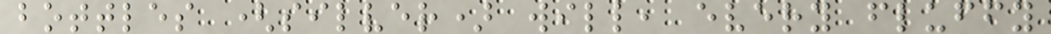bottles (silver) will, every fluffy
